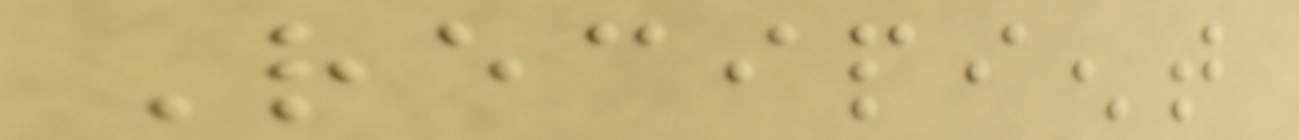Recipient
